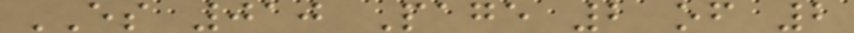ES 010 Page 2 of 2
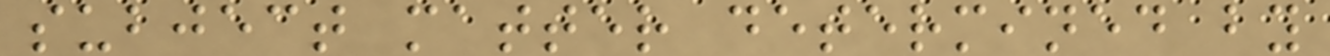subject matter determined by
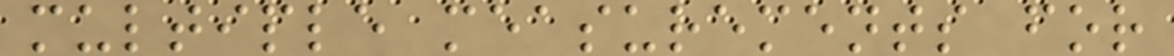multiple measurements for
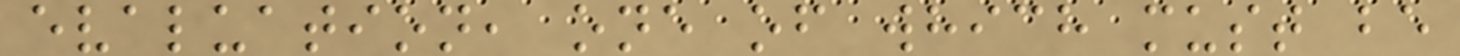evaluation, one of which must be
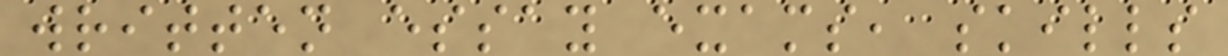written essay exams, skills
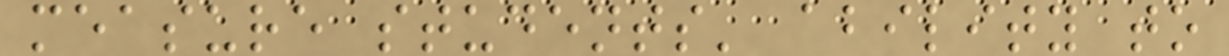measure students' ability to
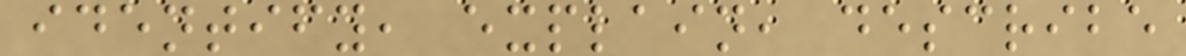identify, explain, describe
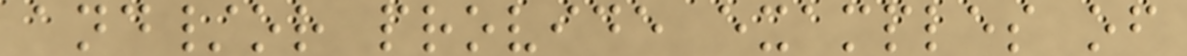and/or provide examples of
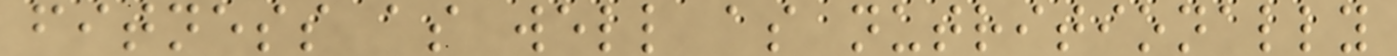fitness as well as nutritionally
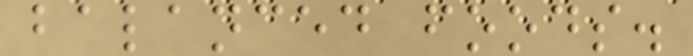balanced foods.
